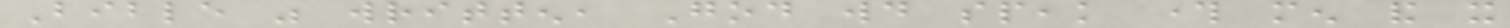Bible was written, God would speak through men and it
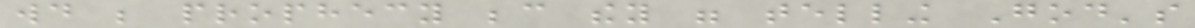would be prophecy because they were telling God's
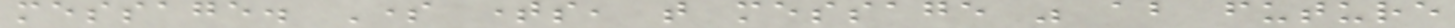message. Some times, that message was about future
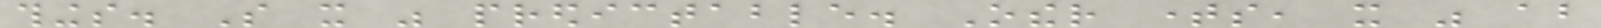things. So it was predictable. Other times, it was about
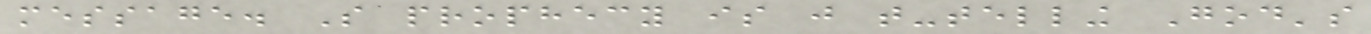message. So prophecy is just that-telling God's
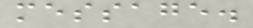message.
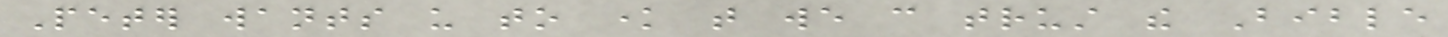Peter wants us to know that we can trust the Bible
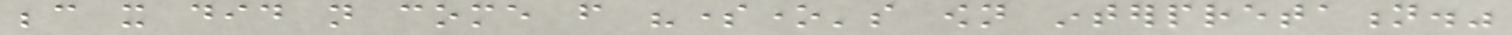because it did not come from "someone's own interpretation."
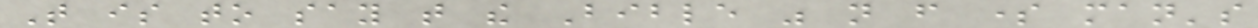That is to say that the Bible was not from some man's
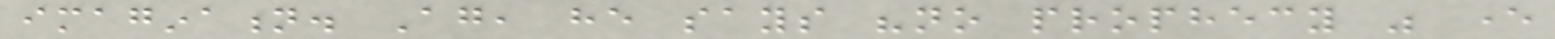imagination. Again, he says "no prophecy was ever
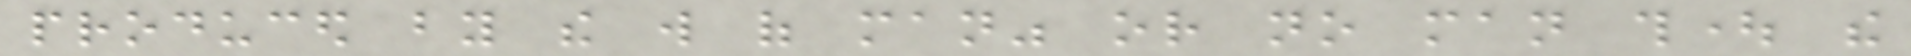produced by the will of man" or no man thought the
